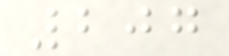207
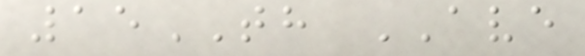15TH AVE
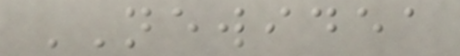NEWIDEA
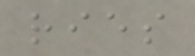ries
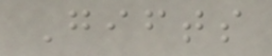Gifts
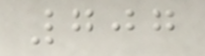707
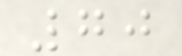70
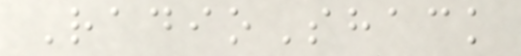RadioShack
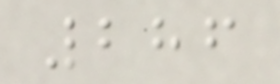286
